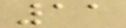11
